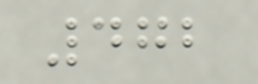472
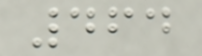464
